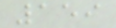159
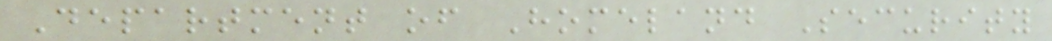Department of Homeland Security
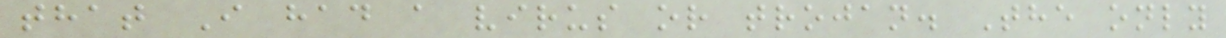that I had a virus or trojan. The only
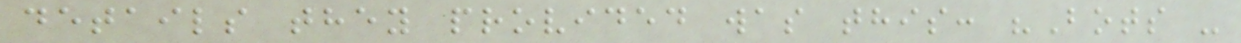details they provided was this: "Bots -
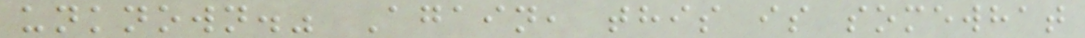unknown." Again, this is somewhat
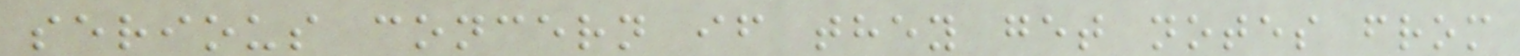serious concern if they get notes from
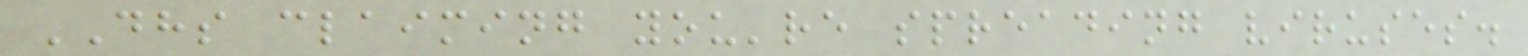DHS claiming you're spreading viruses.
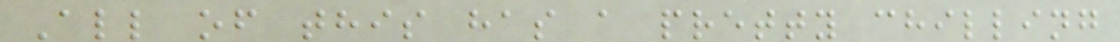All of this has a pretty chilling
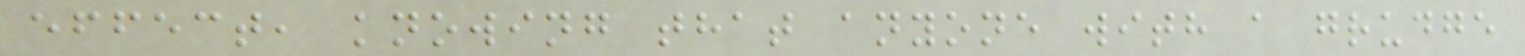effect, knowing that anyone with a grudge
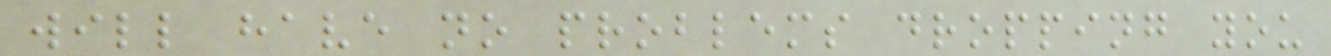will have no problems dropping you
